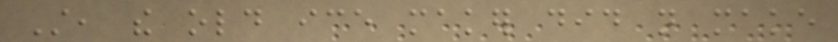Still, the old ice maker did not make
